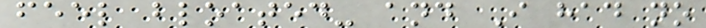feel bloated- and I had no
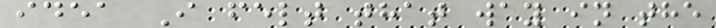idea I felt that way in the
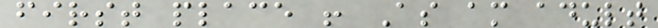first place ! As am adult
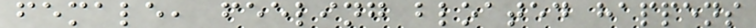female, feeling bloated happens
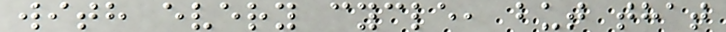with every cycle, but that
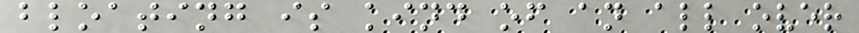bloating is kind of an all over
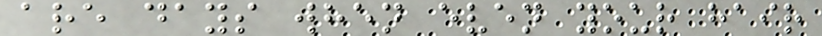are days when even your hair
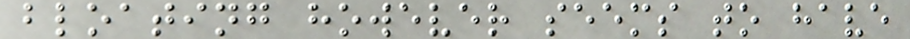bloating however seems to have
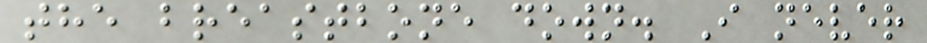the breastbone down. I never
